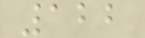122
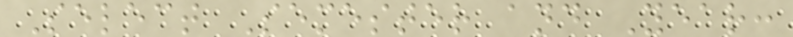Select Semester and Year:
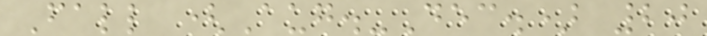Fall (Aug.-Dec.) 20
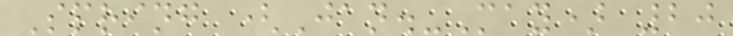Spring (Jan.-May) 20
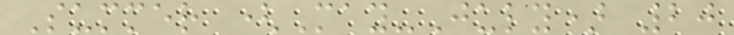Summer (May-July) 20
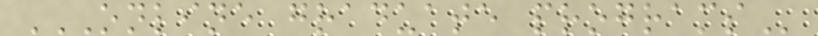ONLINE GRADUATE PROGRAMS
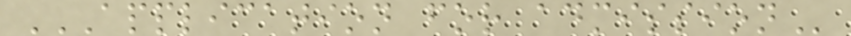APPLICATION FOR ADMISSION
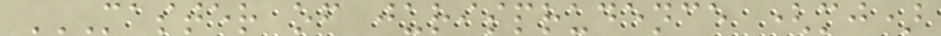MASTER OF JURISPRUDENCE (MJ)
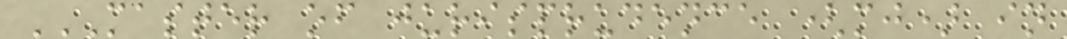MASTER OF JURISPRUDENCE (MJ) IN
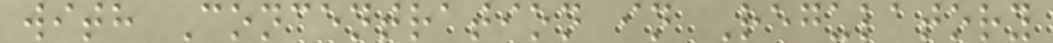with Concentration in Regulatory
